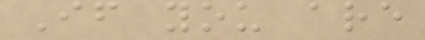If you are
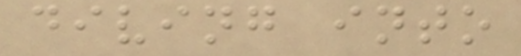diving into
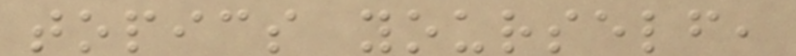topics yourself,
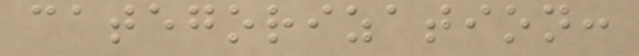categorization:
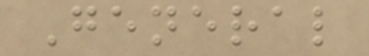General
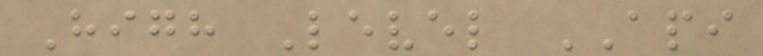High Level API
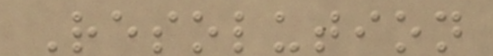Resolution
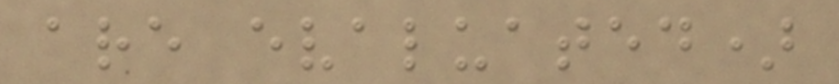are evaluated)
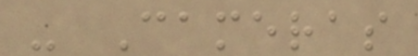- Cameras
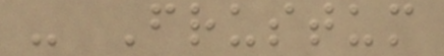- Frustum
